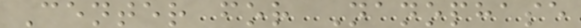Center for Nanophase
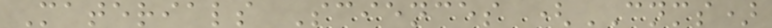Materials Sciences (CNMS)
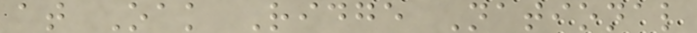at Oak Ridge National
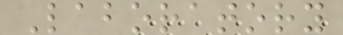Laboratory
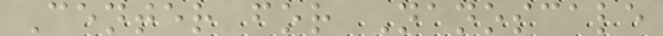Center for Nanoscale
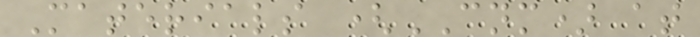Materials (CNM) at
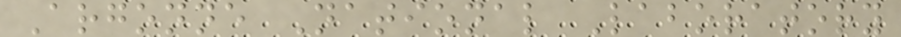Argonne National Laboratory
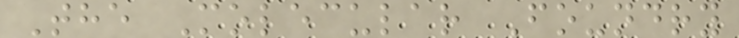The Molecular Foundry
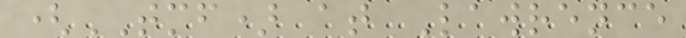(TMF) at Lawrence
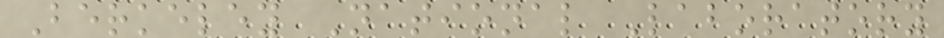Berkeley National Laboratory
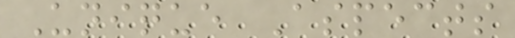Unique Aspects
